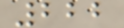222
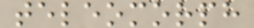teleomorph
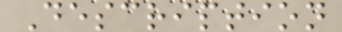Description
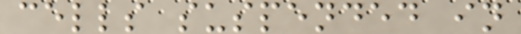cells suspended in
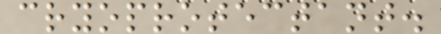cryoprotectant.
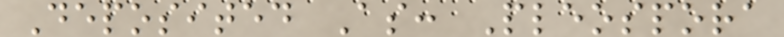Deposited As: Pleospora
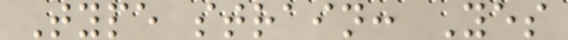Type strain: Yes
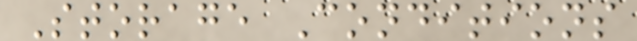Storage Conditions
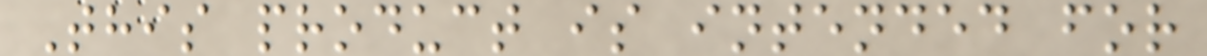This product is intended for
